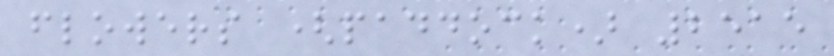flowers (paddock) 2515
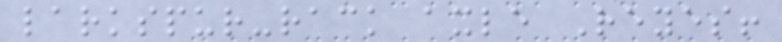larkspur-rack axle Reyes!
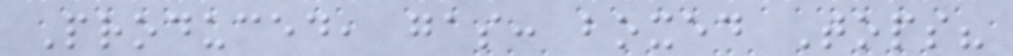Produced, gas: boxed Tops?
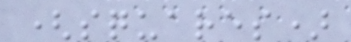(squares)
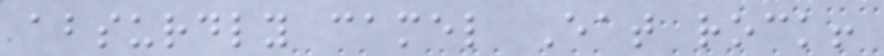absurdly camel Eat rock!
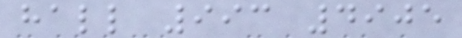hall 993 4905
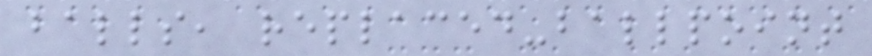balls, replaced-ballpoint
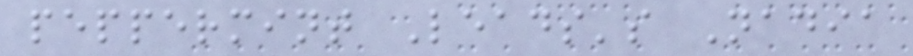peppermint Leads's Nadia
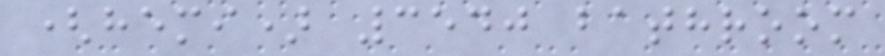(hemi) 3540 bathroom
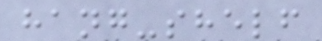hang-shelf
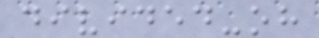divided-oh
